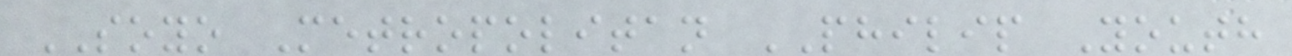SOYO Metropolitan PHILIP Youth
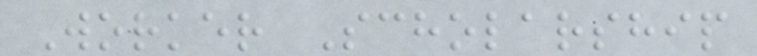Worker Scholarship
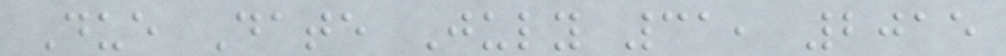Due Date July 31, 2015
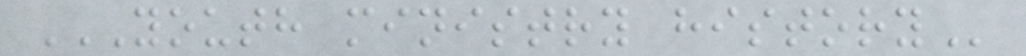YOUTH MINISTRY HISTORY
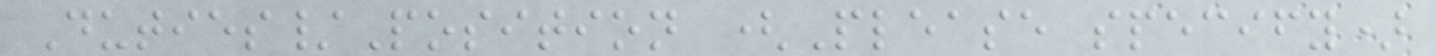Duties/Position (Please specify)
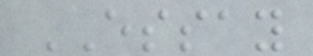ESSAY
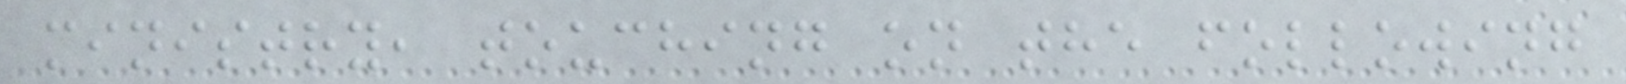ministry, touching on the following
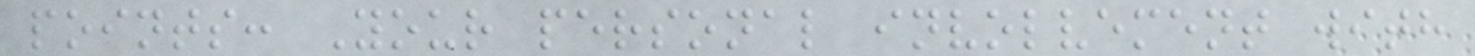points: Your personal involvement with
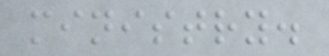ministry.
